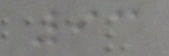93
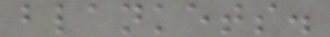blankets.
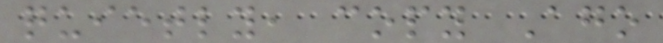quietly, copy Ago
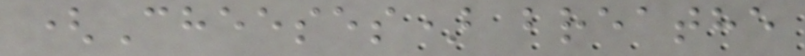(Cheeses) breathe
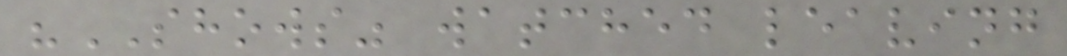"SHOWS" watched leaving
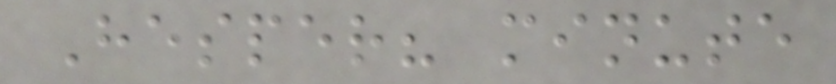Hesper? minute
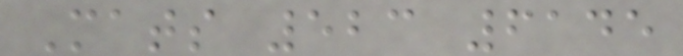Mats 523 6145
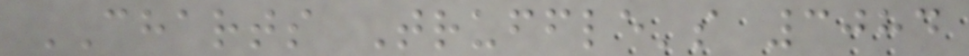CHARTS Truffle's 3084
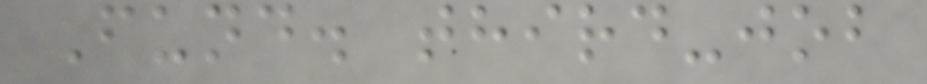Fund. third-job
